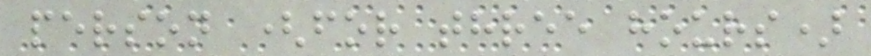person (for three hours)
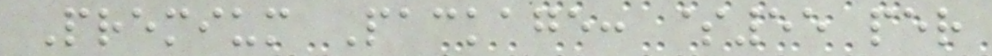Premium Package: $55 per
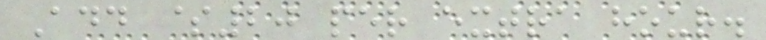Add $20 per extra hour.
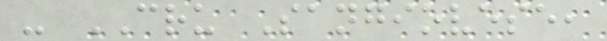- CRU Sangiovese,
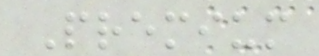Premium
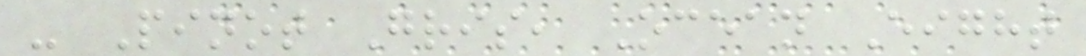- Pinot Gris, Ocean Eight
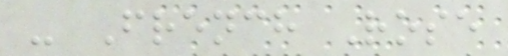- French Rose
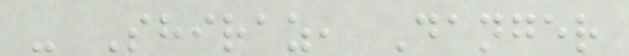- Shiraz, Danger
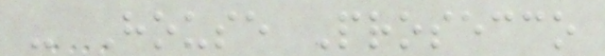- House Prosecco
